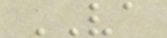VA
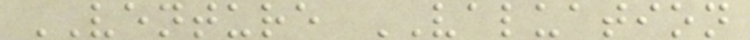VENTURE VALUATION
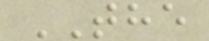THE
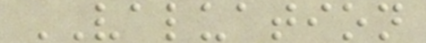VALUATION
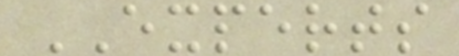EXPERTS
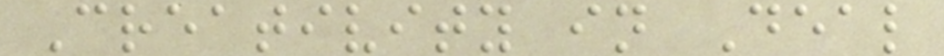Creativity in Deal
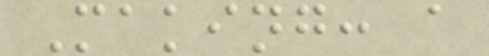Making: a
